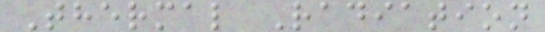Thermal Radiation
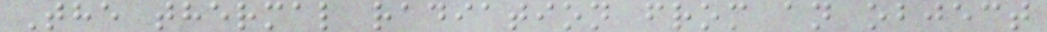The thermal radiation from an object
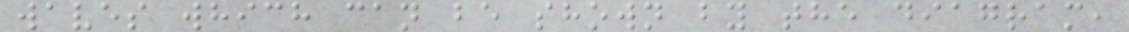waves which can be shown by the diagram,
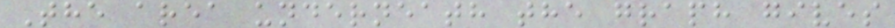The area underneath the graph gives
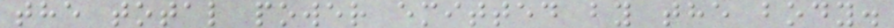the total power emitted by the body.
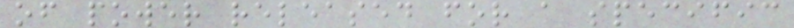of power released for a specific
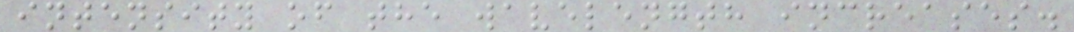intensity of the wavelength increases.
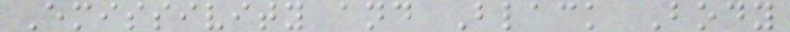Emissivity and Black Body
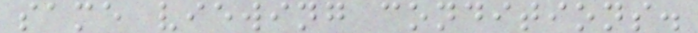same viewing conditions.
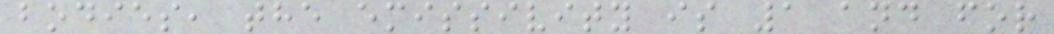bodies, the emissivity is 1 and for
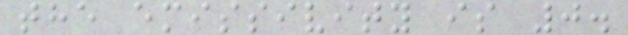the emissivity is 0.
